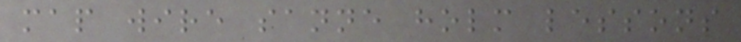map wire sanne holm lessons
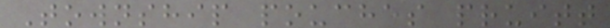Township pouches pruitt
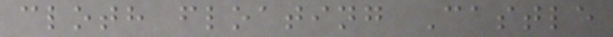cloth floating Castle
